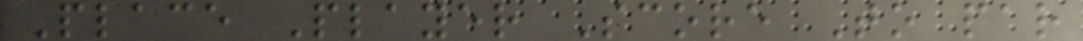Place Player Score To par
